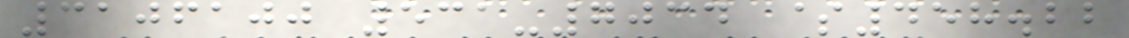3106100 531-7034 $458.22
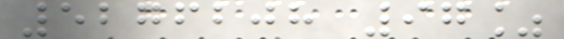5276208 97%
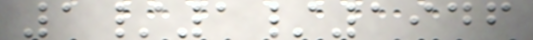1/1/1946
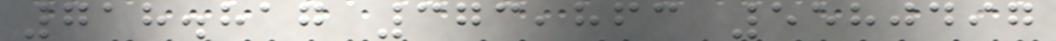718.817 373,863 5580497
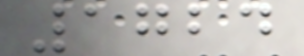1724
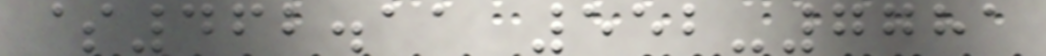$462.11 552-7781
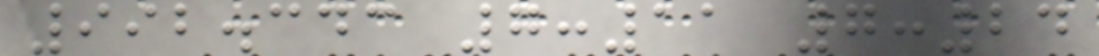992.343 7:11 7:24
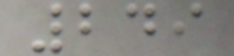249
